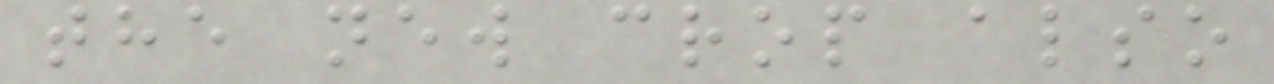the new crop also
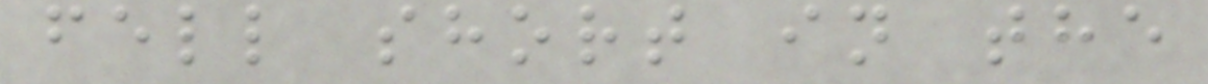fell short in the
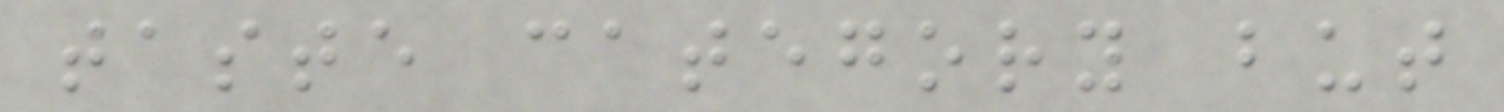taste category but
